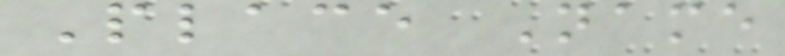Place Name
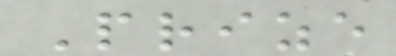Prize
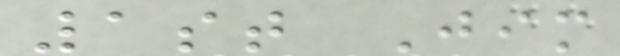1st Jim
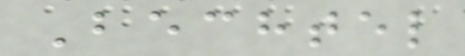Bechtel
